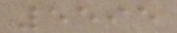5595
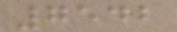7542
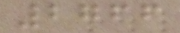2766
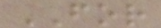FOR
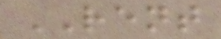RENT
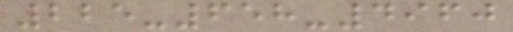225-658-4960
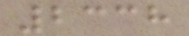2338
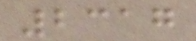2317
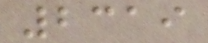2319
